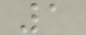1
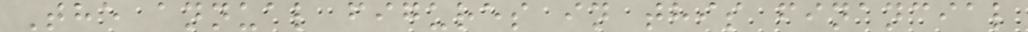The annual figures in this financial
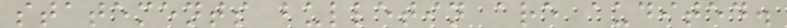statements bulletin are audited.
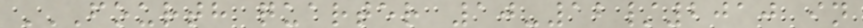FOURTH QUARTER 10-12/2010 IN
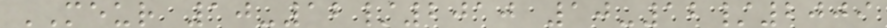MEUR 10-12/2010 10-12/2009
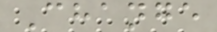Change
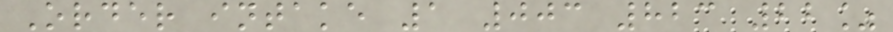Order intake 1 003 823 22%
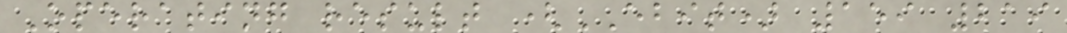Operating result (EBIT) 159 219
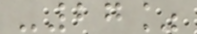-27%
